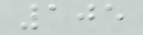105
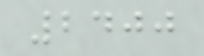2400
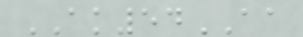AK54AA
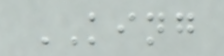KING
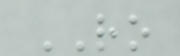RO
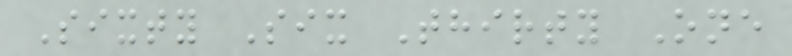Sixty Six Thirty One
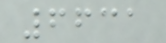6631
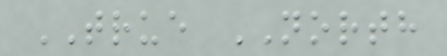TRUE NORTH
